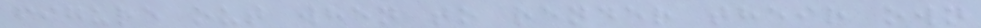figure out when to render their own
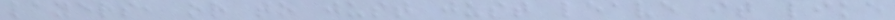layers, or to just just leave it like
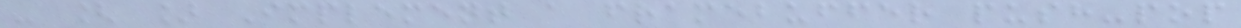- [ ] Implement a framebuffer push-pop
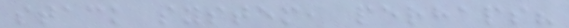stack system, perhaps?
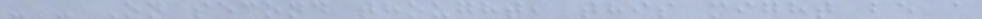- - On second thought, this might be a
